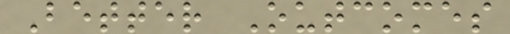Better Outcomes
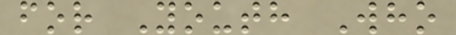for Youth Who
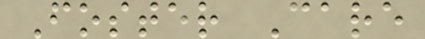Foster Care
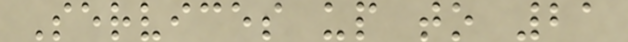Services up to 21
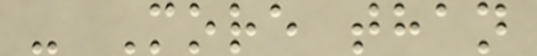- More than
